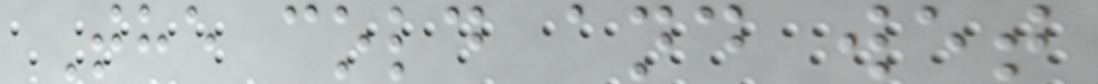The cold and wet
